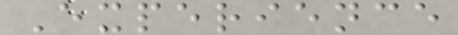Experience
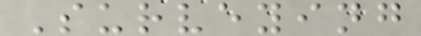Surveying
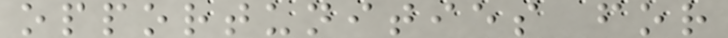opportunities for
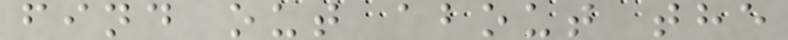find out about the
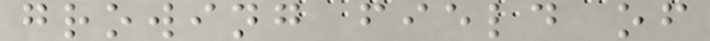growing field of
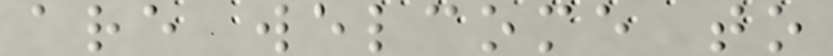are welcome to
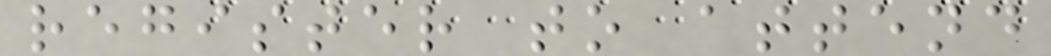register to attend
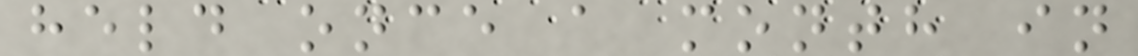held once a month in
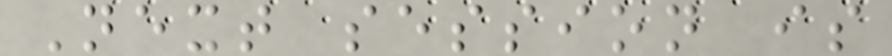Next session is
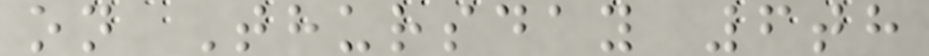on Thursday 6th
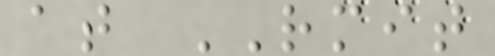at RMIT
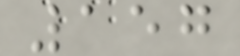157
